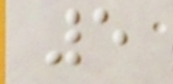5
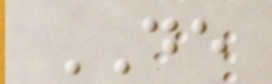DE
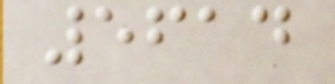5614
